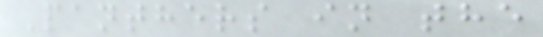Panthers in the
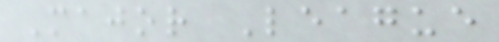Major League
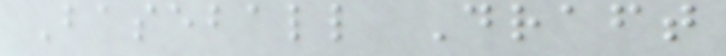Baseball Draft
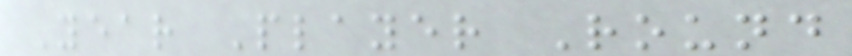Year Player Round
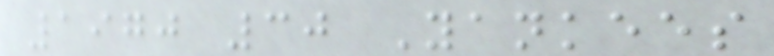1970 30 Yankees
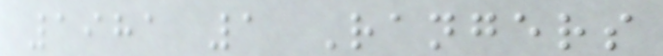1981 1 Rangers
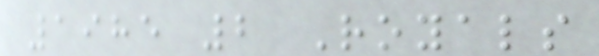1985 2 Royals
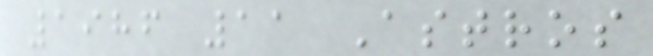1986 11 Astros
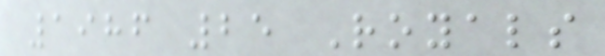1986 25 Royals
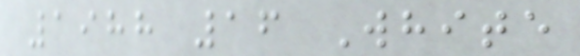1988 16 White
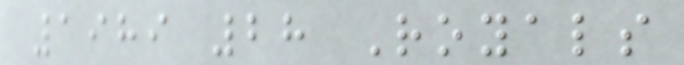1989 28 Royals
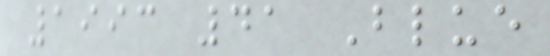1993 41 Blue
